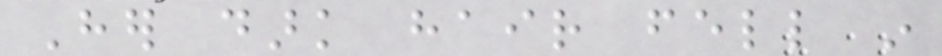Her dark hair fell in
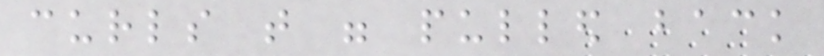curls that were pulled back
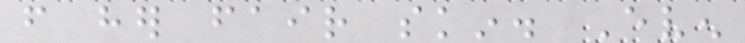from her fair skin. Even
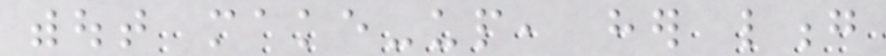without make-up, her long
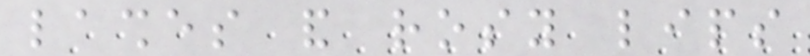lashes and rosy lips
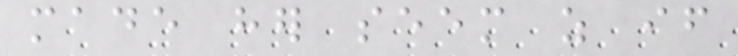made her seem as if
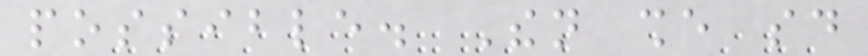possible. Then she said
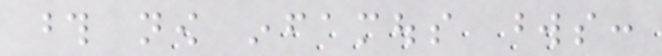those now infamous words:
